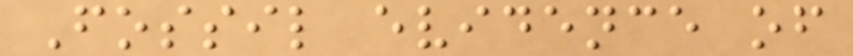Fossil evidence of
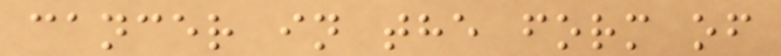cancer in the form of
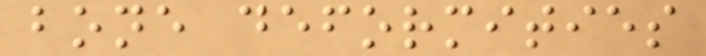bone deformities
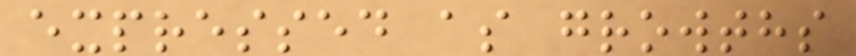expressed as growths
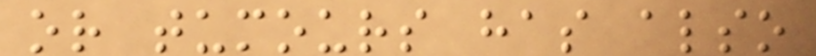or tumours has also
